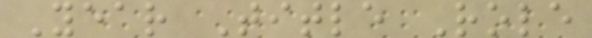Year Title Role
